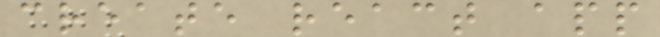create react app
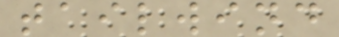tailwind
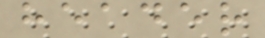header
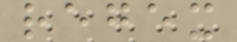regex
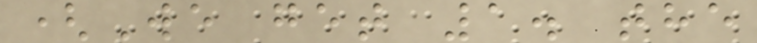(We get 1. the
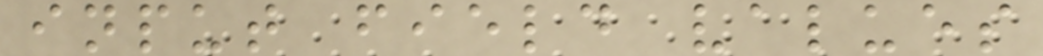input field values
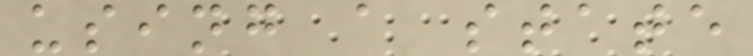using a state
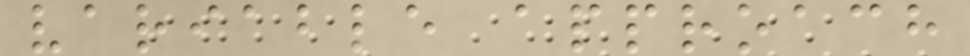variable approach
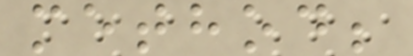method;
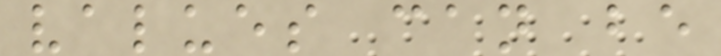values can be
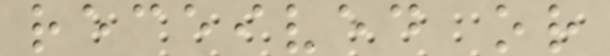received or
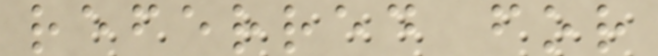referred for
